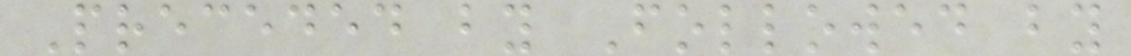Preceded by Followed by
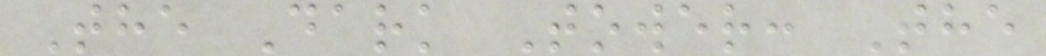The Dark Tower: The
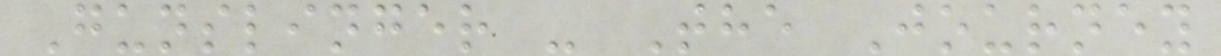Gunslinger - The Journey
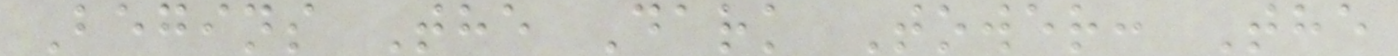Begins The Dark Tower: The
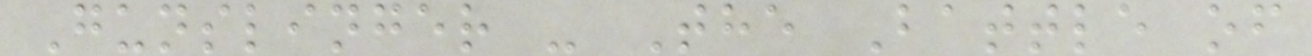Gunslinger - The Battle of
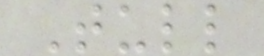Tull
